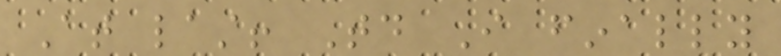At last! Today I finally
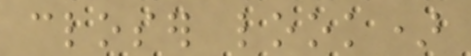closer look)
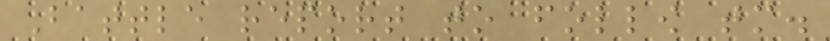Battle report to follow tomorrow.
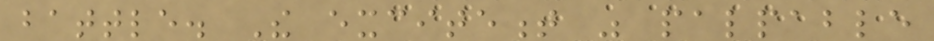battle. The excitement was palpable
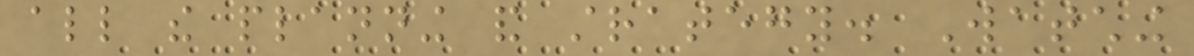all the planning and strategy. Watching
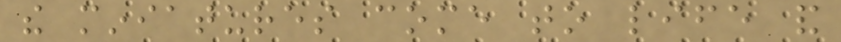the miniatures come to life and
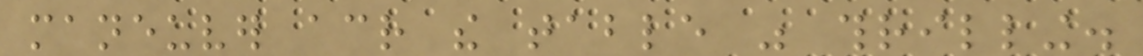maneuver across the table was thrilling.
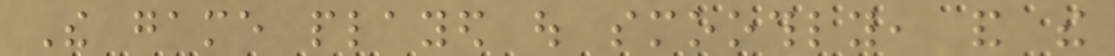The game played out smoothly, and the
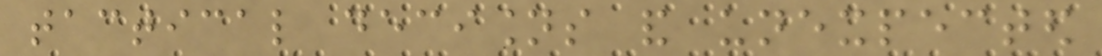tactical decisions and unexpected
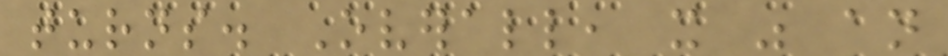turns. Overall, it was an
